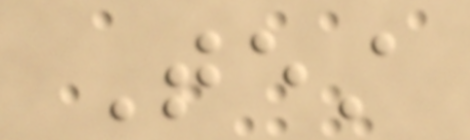Test
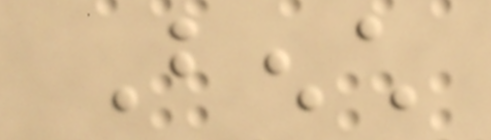Bench
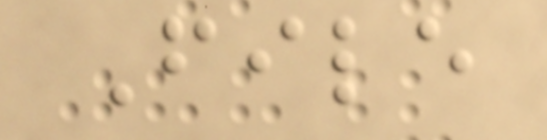File
